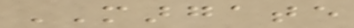MARGATE
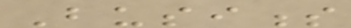Business
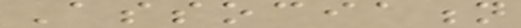Association
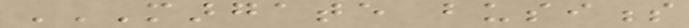MARGATE BUSINESS
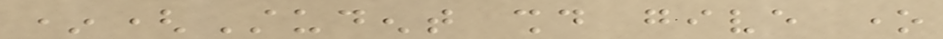*(Student should give one
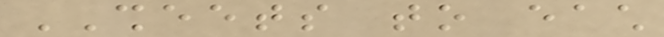SHEETS to each
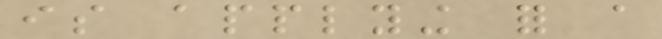is applying for a
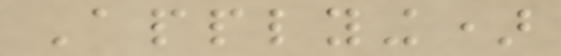Applying)
